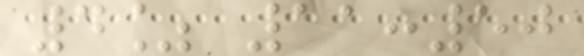4% 11:50
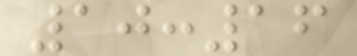10:16
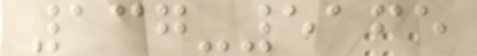137-5165
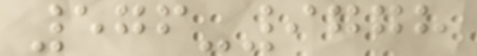576-9778
